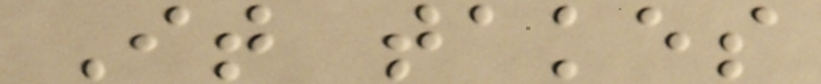It takes
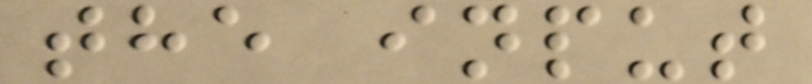the input
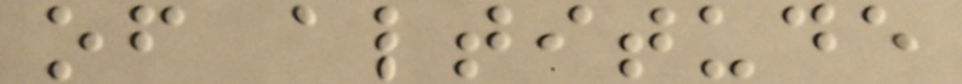of altitude
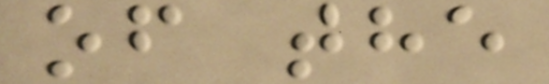of the
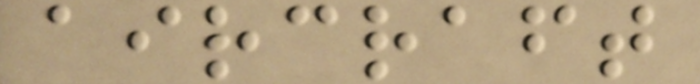aircraft
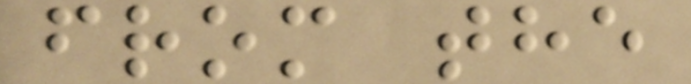from the
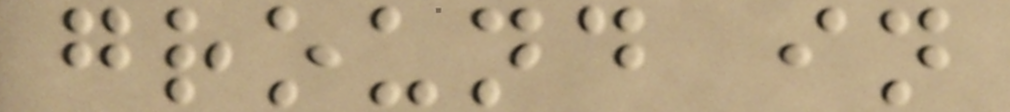ground in
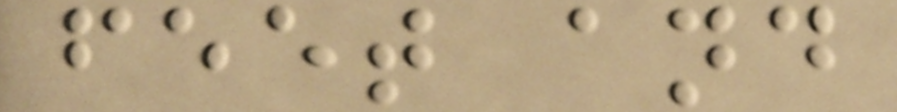feet and
